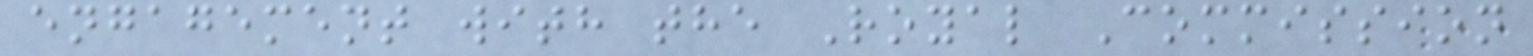engagement with the Royal Commission
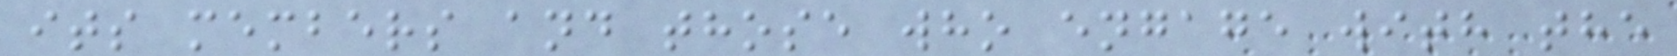its members and those who engage with the
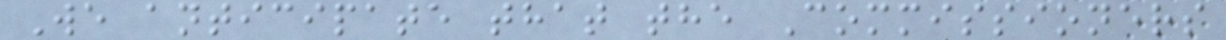We anticipate that the Commissioners
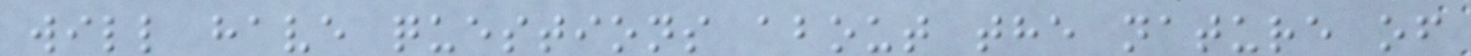will have questions about the nature of
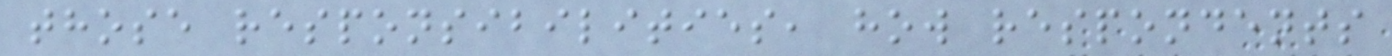those responsibilities, how respondents
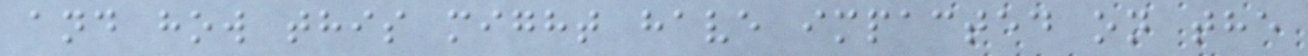and how this might have impacted on the
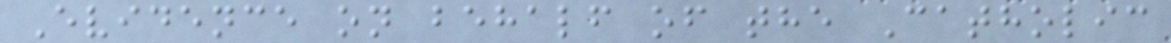Evidence on behalf of the Catholic
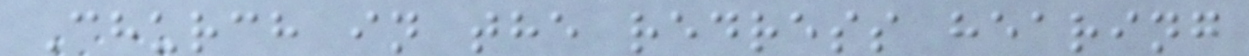Church in the redress hearing
